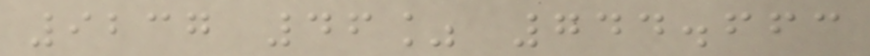9237 46% 744.663
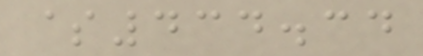$434.34
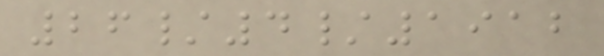26/4/1912
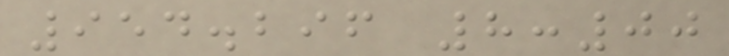954.296 8:00
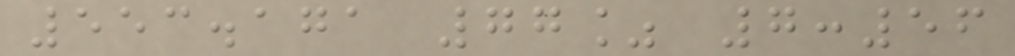553.171 77% 7:56
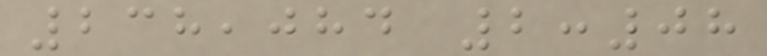238,084 2:08
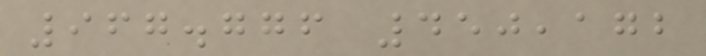967.776 450,172
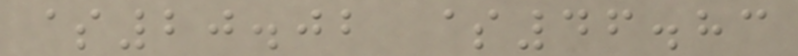$20.02 $46.83
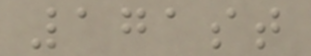171st
